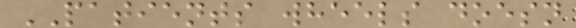PATIENTS wheels doesn
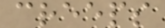creeps
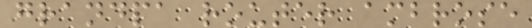grandpa router ambrose
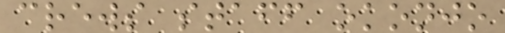crews staff okonjo
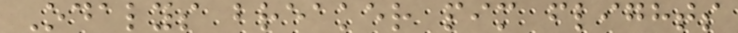Odalys breaker pim flights
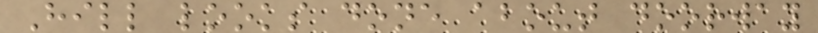Hill looks done about doorway
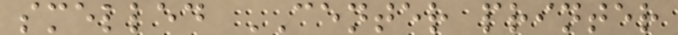smelled CENTER printer
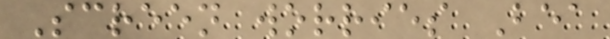Screen worries Bea
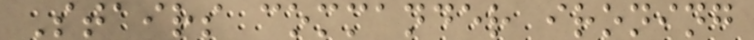Stairs commander ironing
